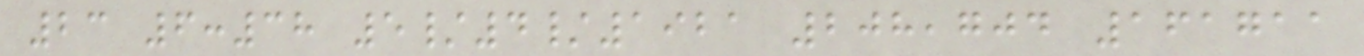23 6:38 5/4/1921 208,704 161711
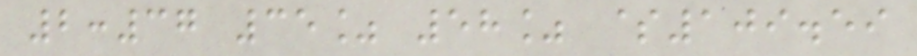2:37 35% 58% $109.59
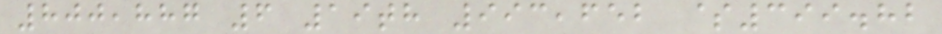800,887 6 19th 993,652 $399.82
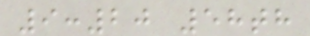9:20 58th
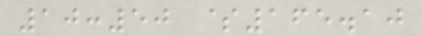10:50 $165.10
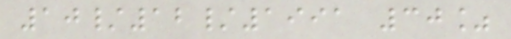10/12/1991 30%
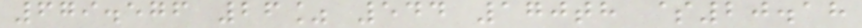679.576 26% 544 170th $20.18
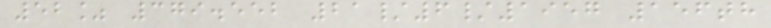52% 379.552 21/6/1957 156th
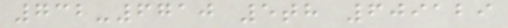732-6710 5th 609129
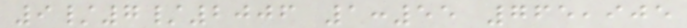9/7/2006 1:55 765,905
